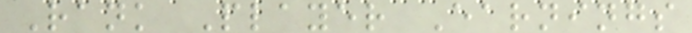Rank Player Earnings
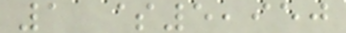1 $5,950
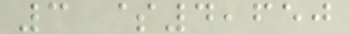3 $4,650
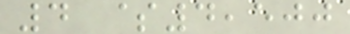4 $4,500
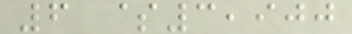6 $3,900
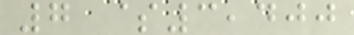7 $3,400
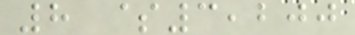8 $3,200
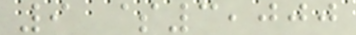9 $3,000
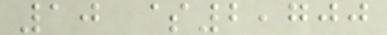10 $2,700
